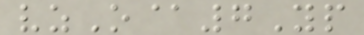vzO@7Yp
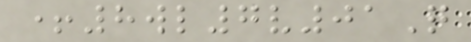+8wl7v01Q
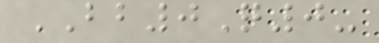BB0Q0-
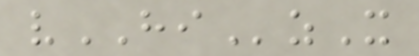vHIzX
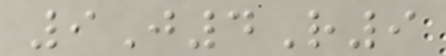9J4R9
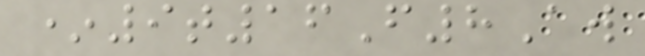*9t16F8Aw
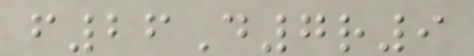f26D7r9
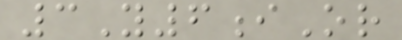3Y6iOr
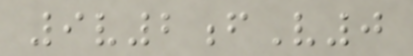9v2fV0
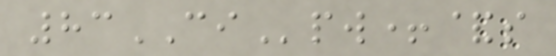83CIpw+&s
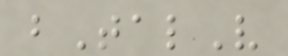bTalV
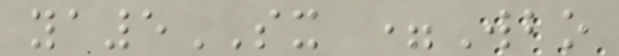ya5SX =Wbo
